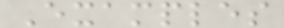Examples
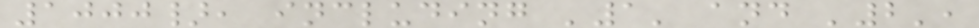1000}, including '1' and '2',
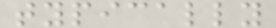typically
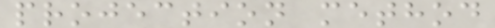projection method
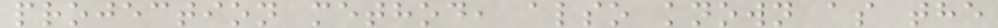projection method, also known as the
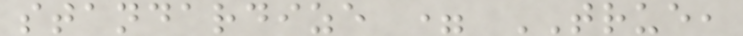standardize = TRUE,
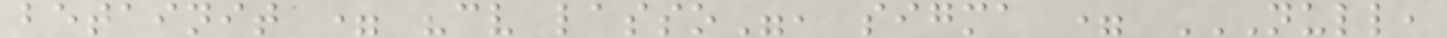betainit = "cv lasso", sigma = NULL,
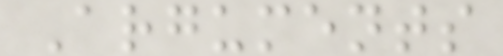Arguments
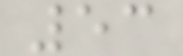53
